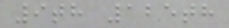9th 125th
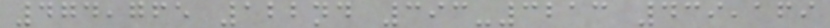474,765 122nd 393-3213 439,169
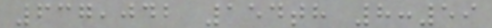637,042 154th 8:59
